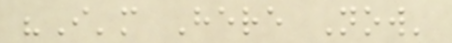"I'm Here Now'
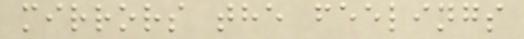mirrors the feelings
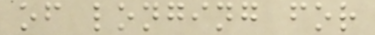of longing for
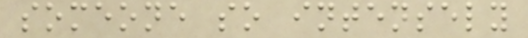someone so intensely
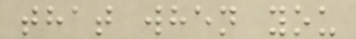that when you
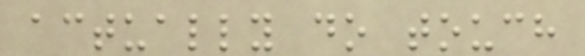actually do touch
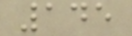145
